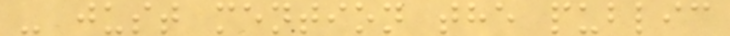- just mention the public
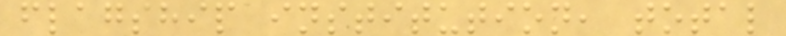flagship institution, total
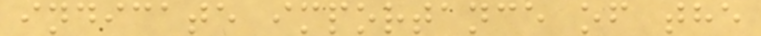indicate importance of the
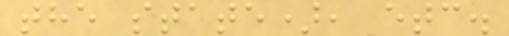the state), etc.
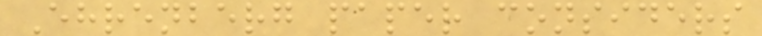Ehrenberg paper considers
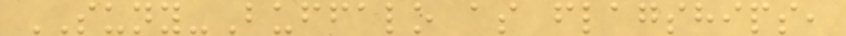SUNY-Buffalo as flagships,
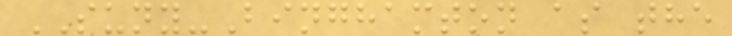SUNY-Binghamton as the
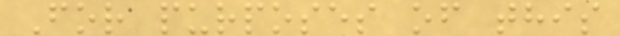For purposes of this
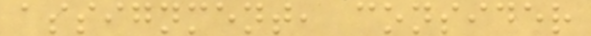assignment, consider
